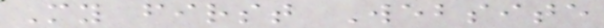My first Website
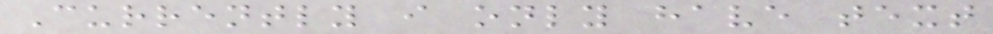Currently i only have text
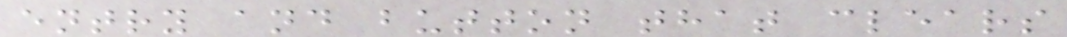entry and button that clears
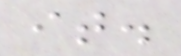it.
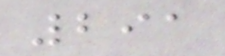291
